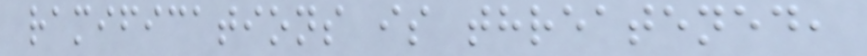ramifications is threatened,
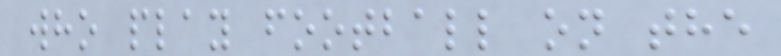who play football on the
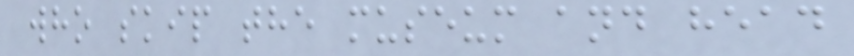who skip the museum and head
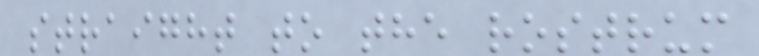straight to the rostrum
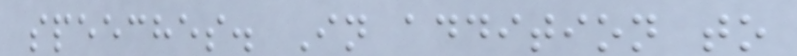speeches. In addition to
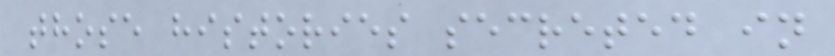those histories secreted in
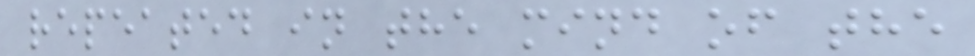repeated in the mind of the
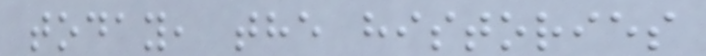today, the histories
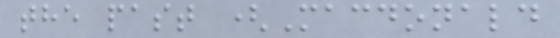the past (Macdonald
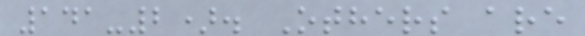141-2). Others are
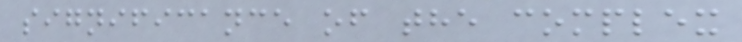significance of the complex
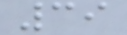39
